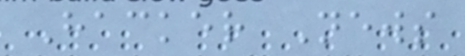Hacker News
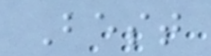Best
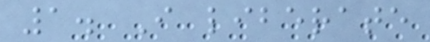1. I liberate
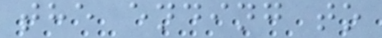the ending to
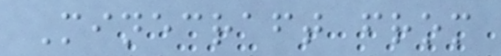Minecraft from
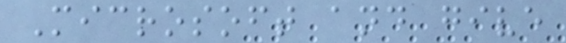Microsoft and give
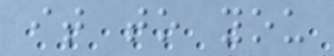it to you
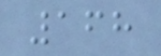168
